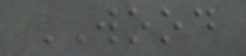WOOD
